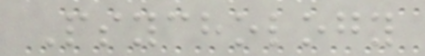Psychology
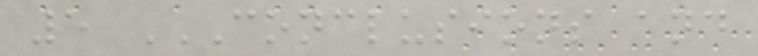5 CONCLUSIONS AND
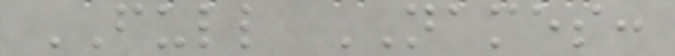FULL NAMES:
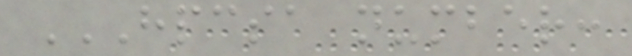HPCSA NUMBER:
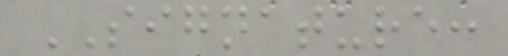SIGNATURE:
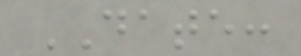DATE:
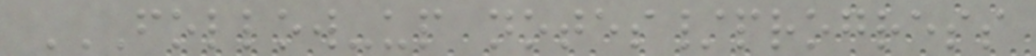FOLLOW-UP NOTES/PROGRESS
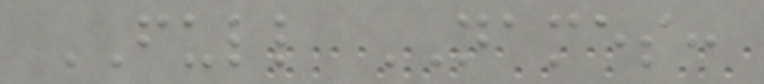FULL NAMES:
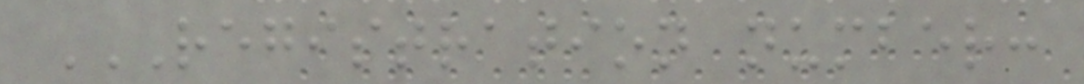REGISTRATION NUMBER:
